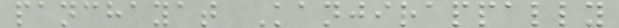panchayat Kanjirappally
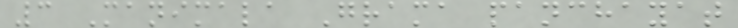3 Manimala Grama panchayat
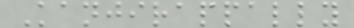Kanjirappally
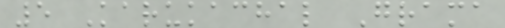5 Karukachal Grama
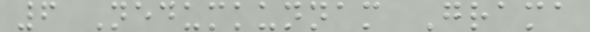6 Nedumkunnam Grama
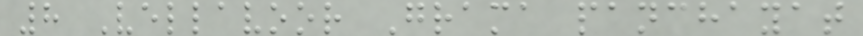8 Vellavoor Grama panchayat
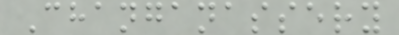Changanassery
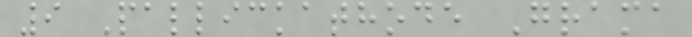9 Pallickathode Grama
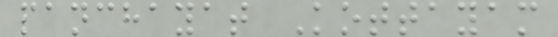panchayat Kottayam
